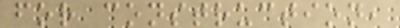for construction,
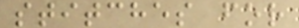stitches for
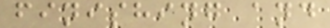finishing and
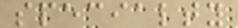specialty
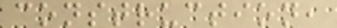construction,
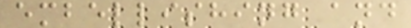embellishing and
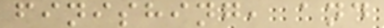finishing, and
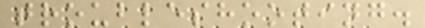troubleshooting.
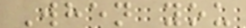When you
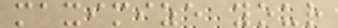maximize your
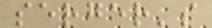serger's
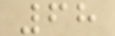68
